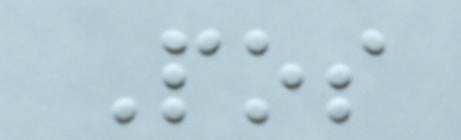Pos
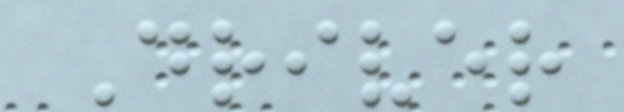Driver
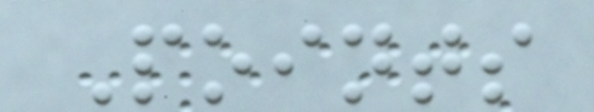Points
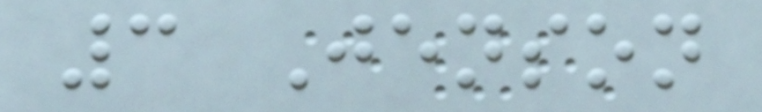3 Jenson
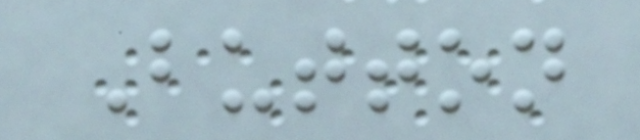Button
